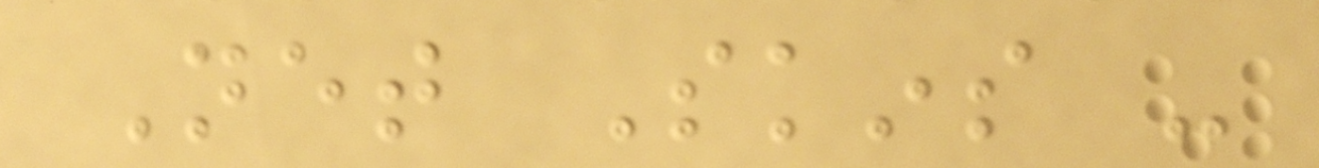Net Skins -
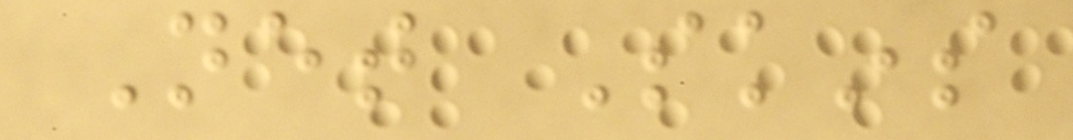Net Skins
